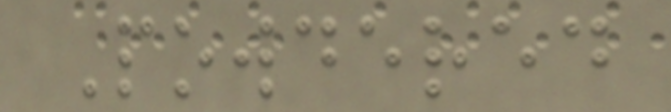Powdered
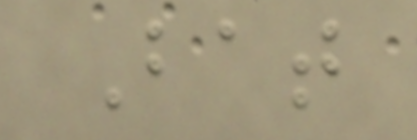Bat
